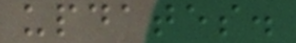updates.
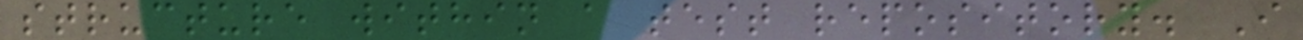structure within a test repository. I
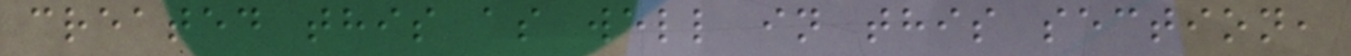created this as well in this section,
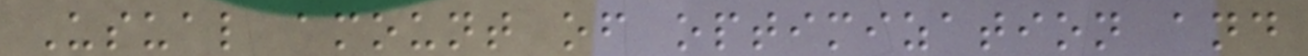Usual amount of optimization and
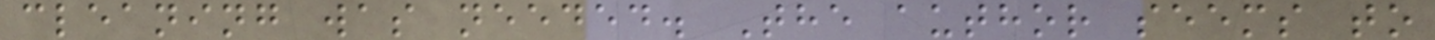cleaning was needed. The author seems to
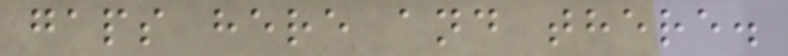gaps here and there.
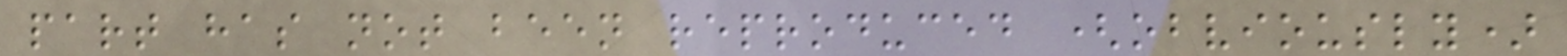part has not been reproduced (obviously)
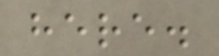here.
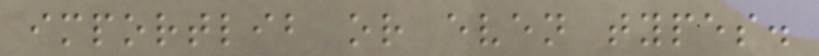importlib or even types.
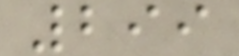299
